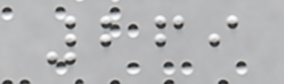269
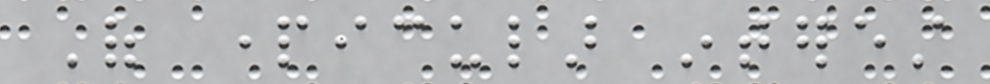Of particular interest
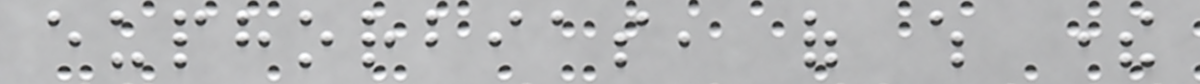euphorbias, of which there
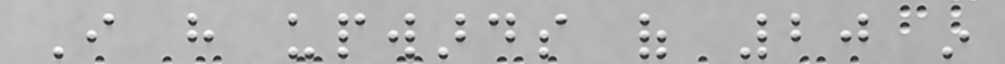I have upwards of 20 in
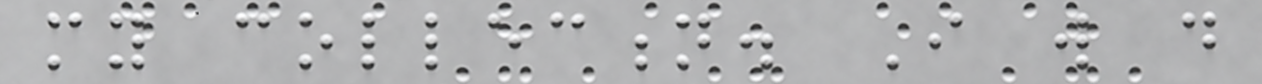my collection. I will do
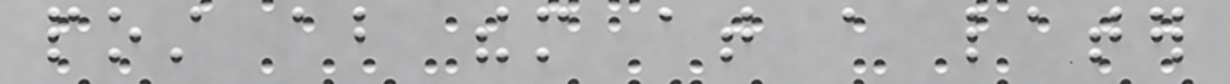post about them at a later
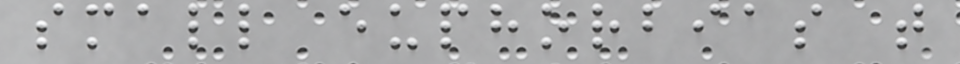small euphorbias that
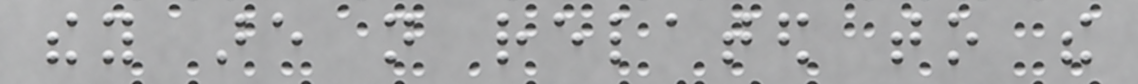they are not related to the
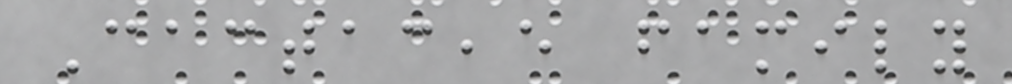Cactaceae family
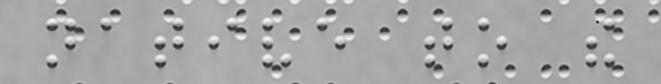native to the
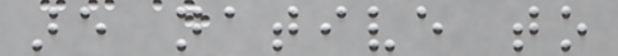are native to
